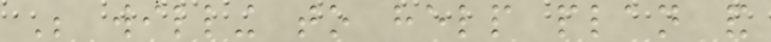Be willing to help plan and
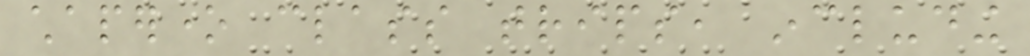chaperone class trips, including
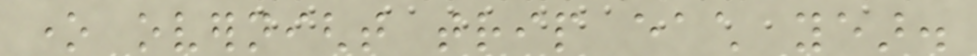one overnight trip each year.
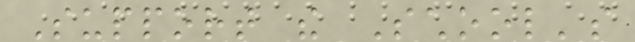Support the School's
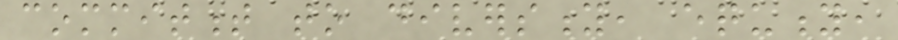commitment to diversity, equity,
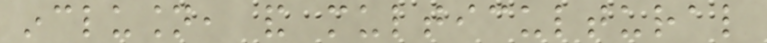inclusion, and multicultural
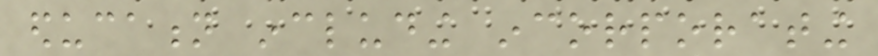education including incorporating
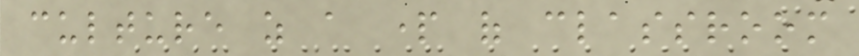culture as a part of classroom
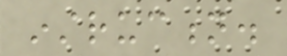instruction.
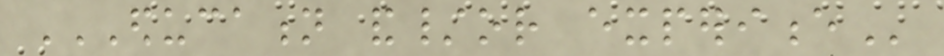EDUCATION AND/OR EXPERIENCE
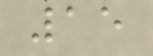15
